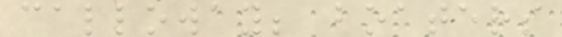calloway; boaters
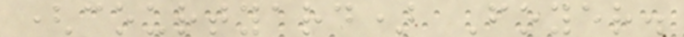(courtyard) Foyer.
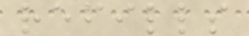refills
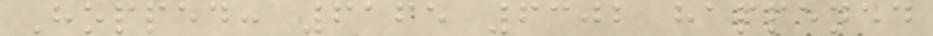Hopped: 6165 6302 happened
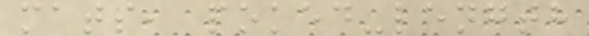mats, poked-length
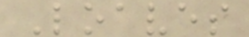Loaves
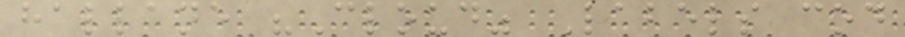hallane "Cloud" Labels cod
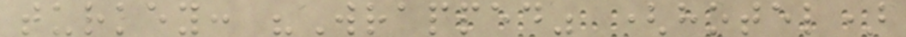turkey: "Wrapped" (hotel)
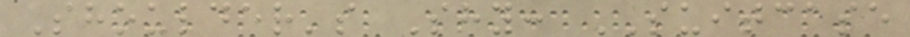Shoulder's Shy: SUITCASE
